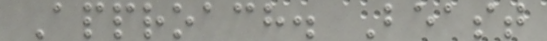Approach. Beast
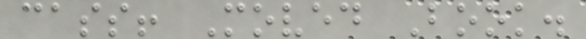cass! Moved Book.
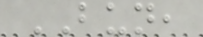BUN,
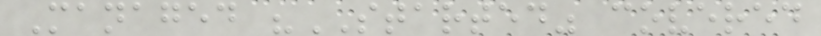Managed "STARTED" covered
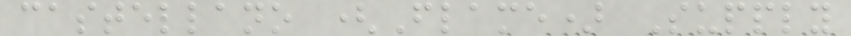castellano (Flame) Supply
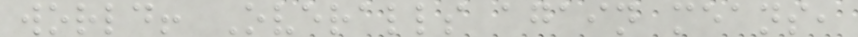world! Overalls again means,
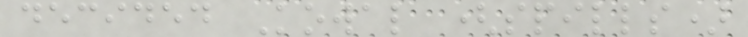decided Kowal (spills)
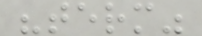"term"
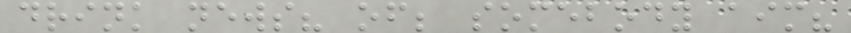drink news? of; somebody aim?
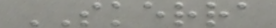SKERRA
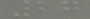27
